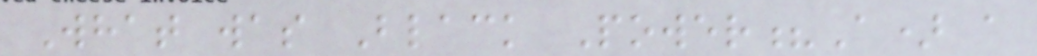What was Black Power?A) a
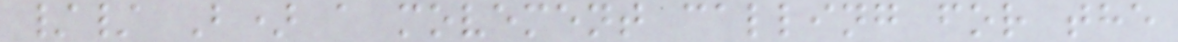// B) a movement calling for the
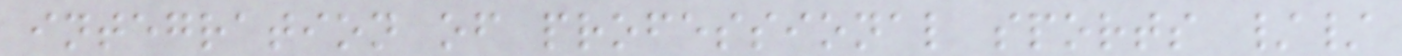integration of professional sports //
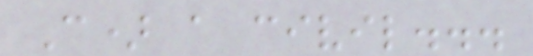C) a civil...
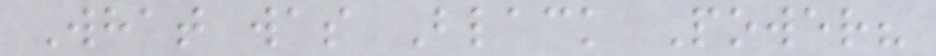What was Black Power?
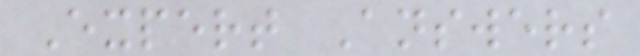Expert Answers
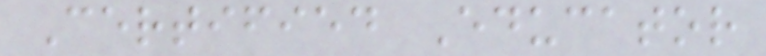Certified Educator
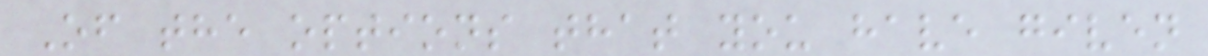Of the options that you have given
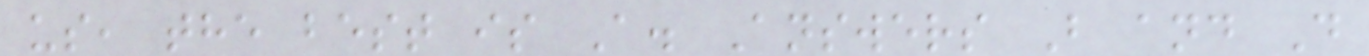us, the best is A. Answers B and D
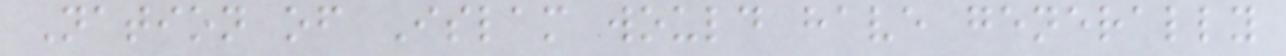Nation of Islam would have generally
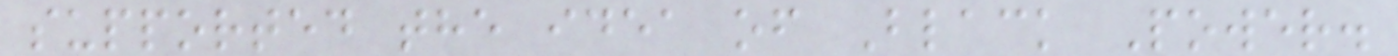supported the idea of Black Power.
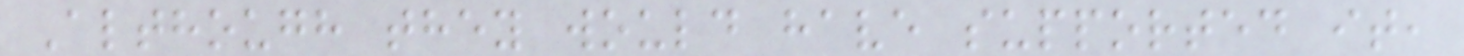Although they would have supported it,
